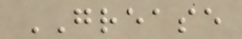GREASE
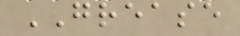GREASE
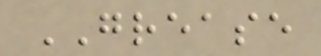GREASE
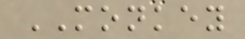MONKEY
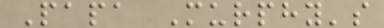Papa Murphy's
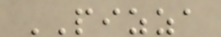PIZZA
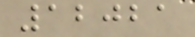12021
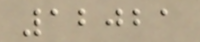12021
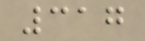317
